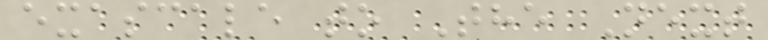exascale to The Next
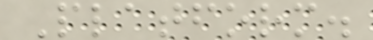Platform.
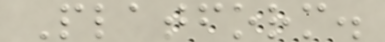Platform.
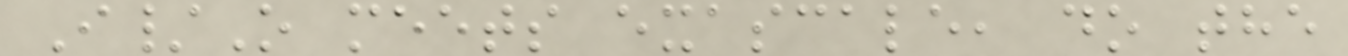I/O meets exascale, do the
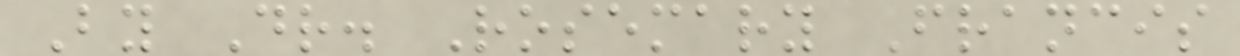By Dr. Rosemary Francis
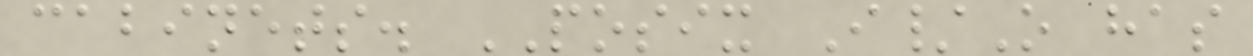cabinets. POSIX I/O has
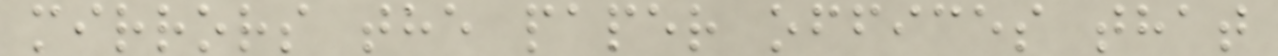mirrors the paper offices that
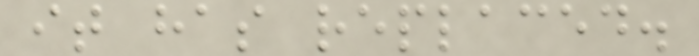it has replaced.
